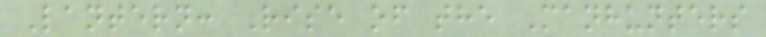Lantern: Rise of the Manhunters
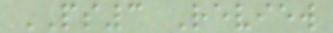PS3 Review
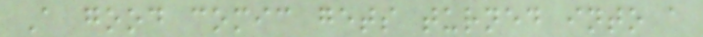A good comic gets turned into a
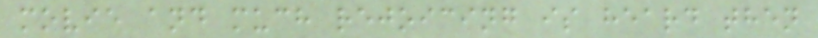movie and much rejoicing is heard then
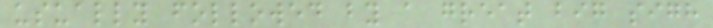usually followed by a great big sigh
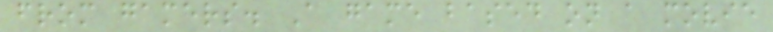from gamers. A game based on a movie
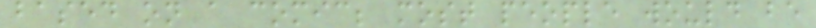based on a comic; most people would be
